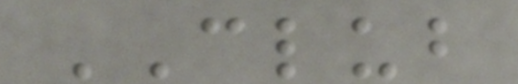CLUB
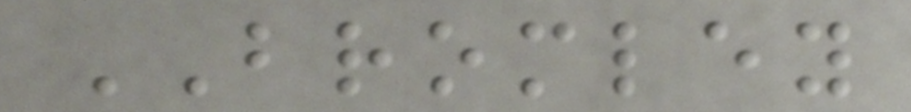BROMLEY
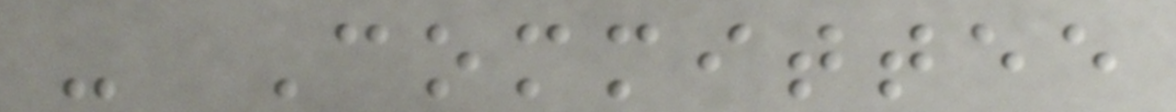- Committee
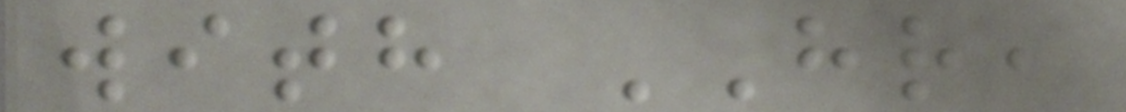with HR,
